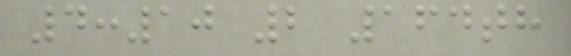4:10 2 164th
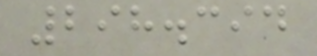298.394
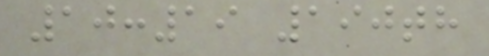10:19 190th
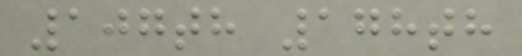107th 178th
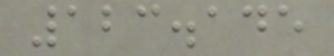123.145
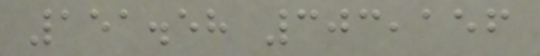151.58 303,156
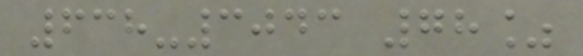638-3043 78%
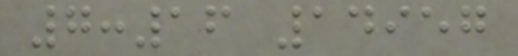7:16 14957
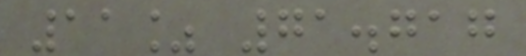11% 71.717
